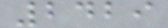2429
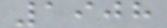1908
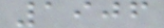1906
